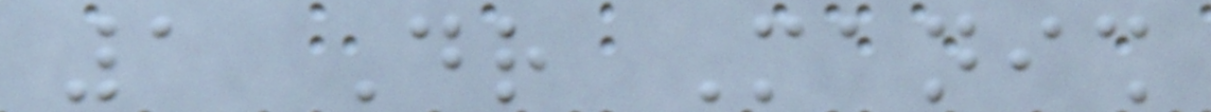1 Dr Manish
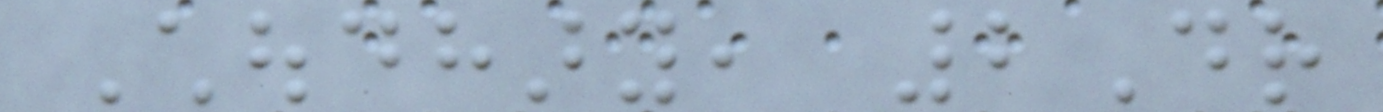Choudhary, 2Dr
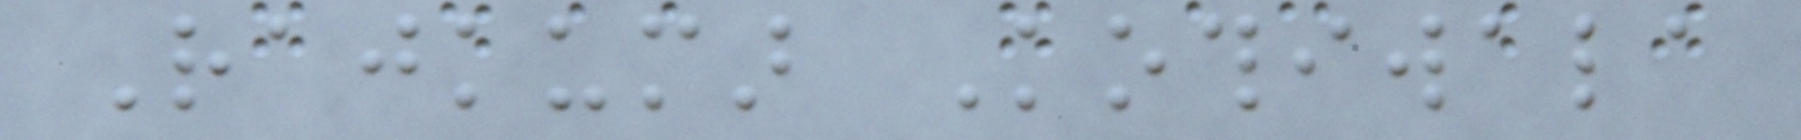Rajkumar Kothiwala
